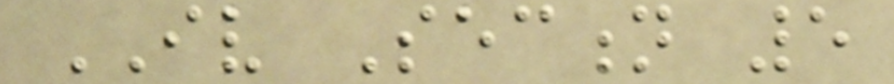IV Section 5
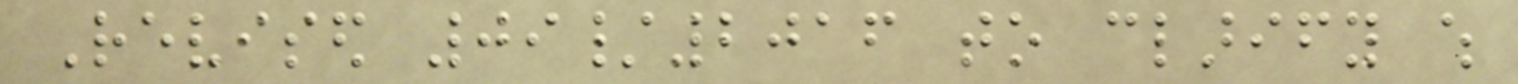Revised 09/2016 to clarify which
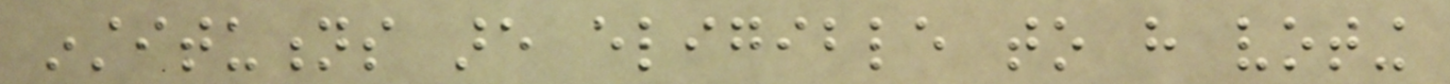institutions are eligible to have voting
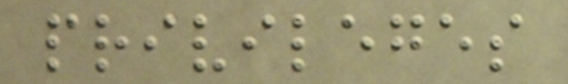privileges
